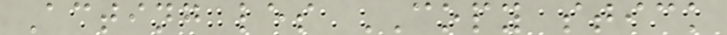Acting les COPY stick
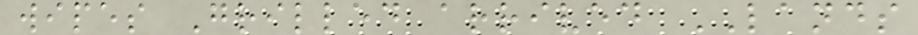wipes Grilled arrived LANDS
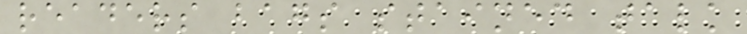readers bags stained talk
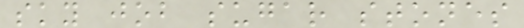sky job sugar stones
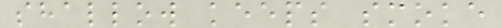shallow keeps smoke
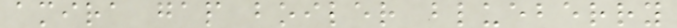amira gap boiler blueberry
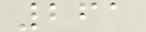261
